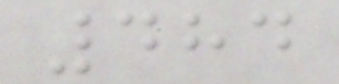484
